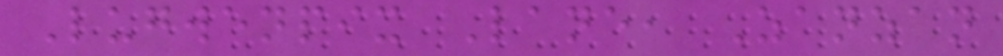Lugwenpix Lane, Zanzan
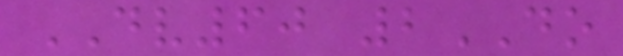DV60 2DO
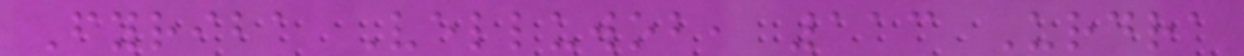Fyriba Velluwob, 113 Urdra
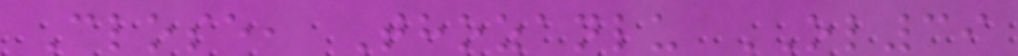Close, Thozanlu OL39
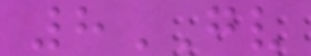8GV
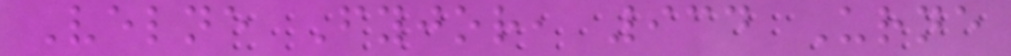Velne Fyjor, 934 Urne
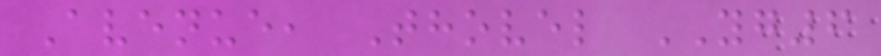Avenue, Thovel YG6
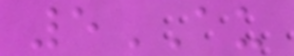5AU
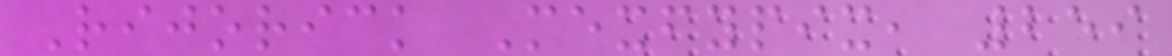Rijorick Mexfypix, 259
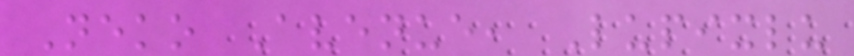Neko Avenue, Lupixlu
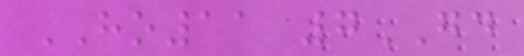HO11 7GD
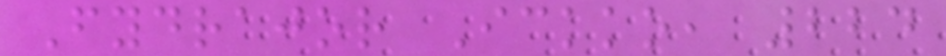Fydrajor Ickko, 224
